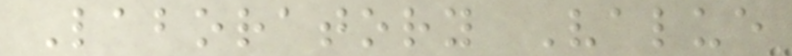Laboratory Value
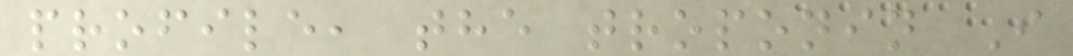profile, the troponin I
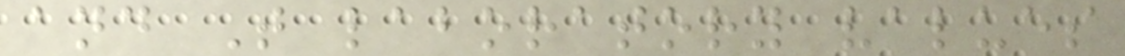and T laboratory values
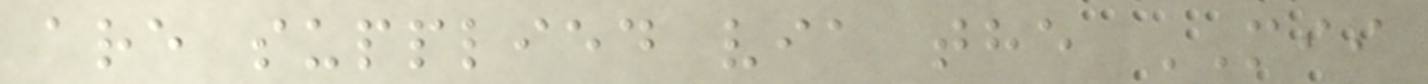are supplied via the MII
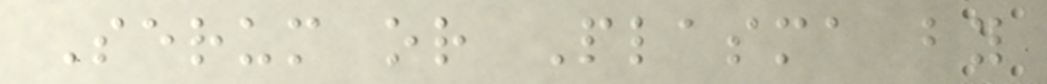Serum or Plasma by
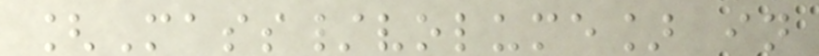[Mass/volume] in
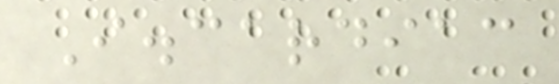I.cardiac
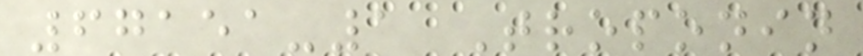67151-1 Troponin
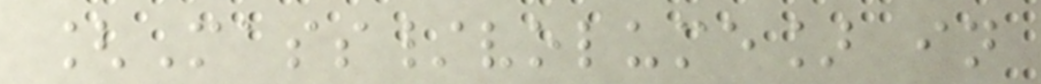[Mass/volume] in
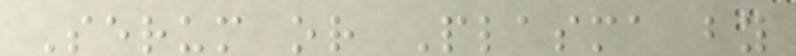Serum or Plasma by
